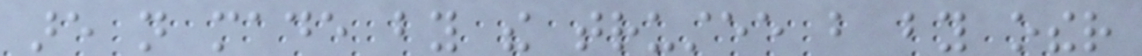are not made by the trustee but by other
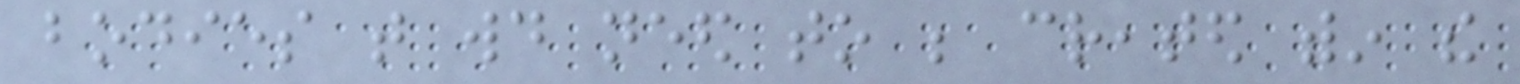bodies that would need to be created within the
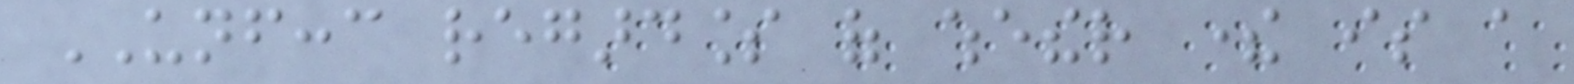UNFCCC regardless of whether there is a
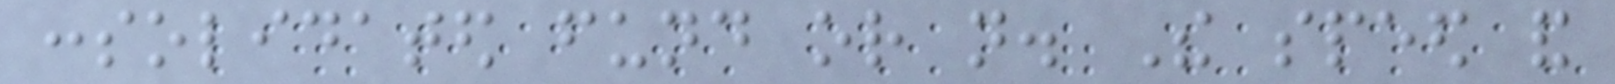consolidated fund or not. The speed and
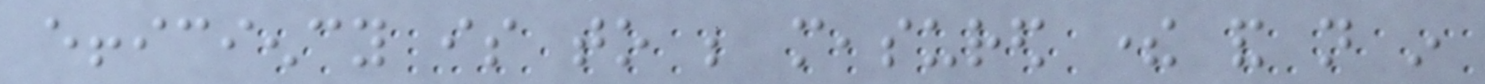efficiency is to be measured there and not in
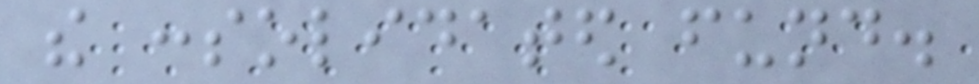the consolidated fund.
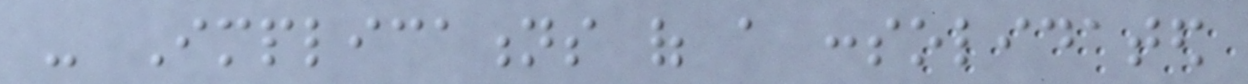- Implications of a consolidated
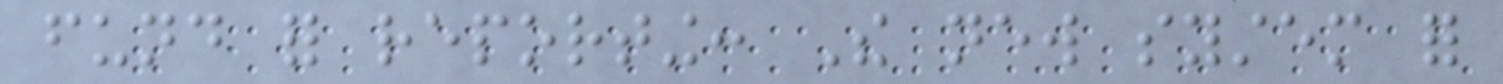fund for reporting: The new system for
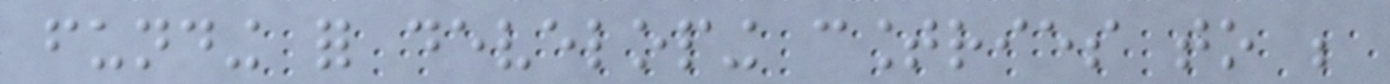funding for developing countries to be
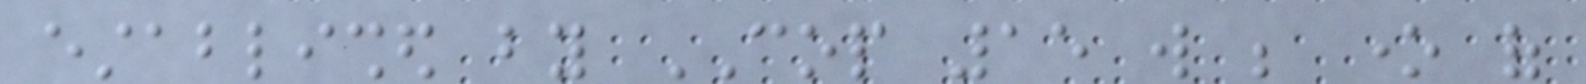established by COP 15 will be one of
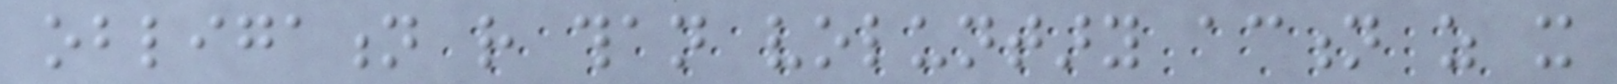obligation rather than voluntary action as it
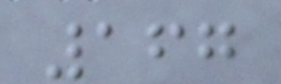167
